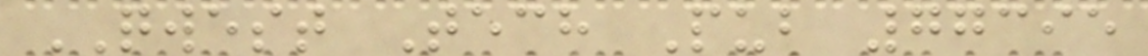QWEST Tech Pub 77395
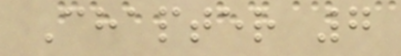Chapter 7
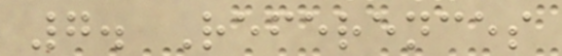7. References
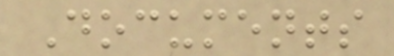Documents
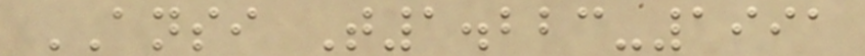ANSI T1.223-1991
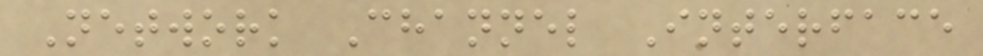Network Channel Interface
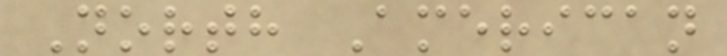North American
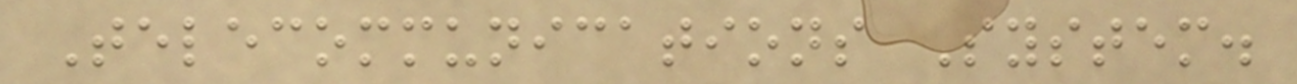Telecommunications System.
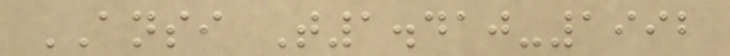ANSI T1.410-1992
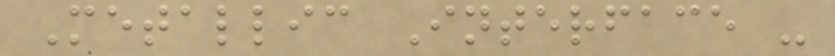Metallic Interface -
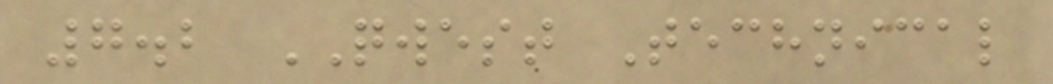7.2 QWEST Technical
